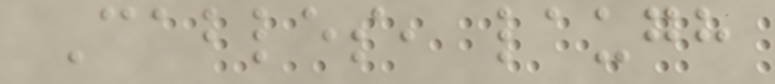Cables, laugh
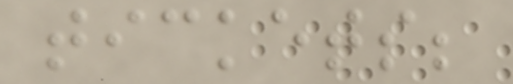tickets;
